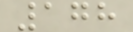178
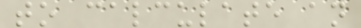to calculate an
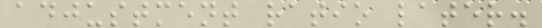adjustment ratio later.
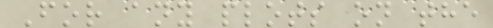For any plots on the
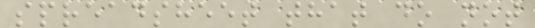spreadsheet that do not
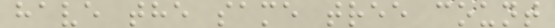have the same tree count
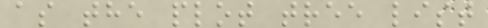as the plot tree list
